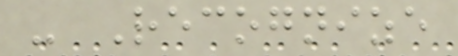- Recognize
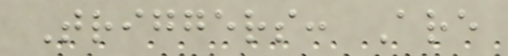Triggers: Are
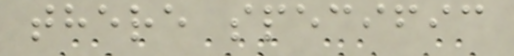there specific
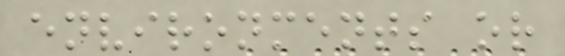environments or
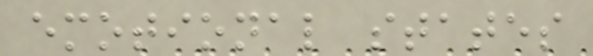emotional states
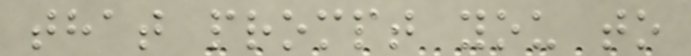that prompt you to
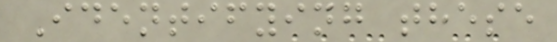Identifying these
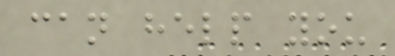can help you
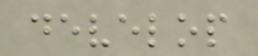develop
